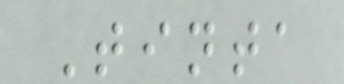Tinta
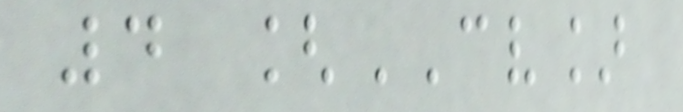4 [CV]
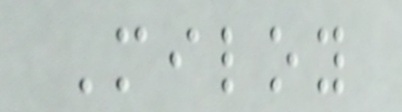Miloy
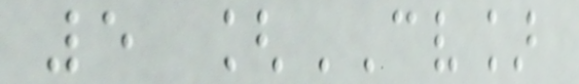5 [CV]
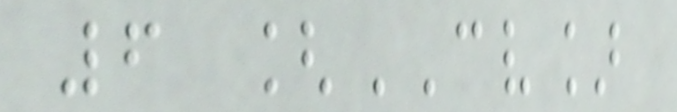6 [CV]
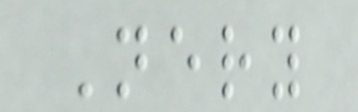Nery
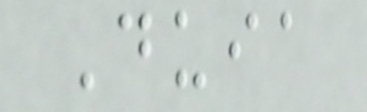Duia
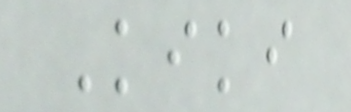Kiki
